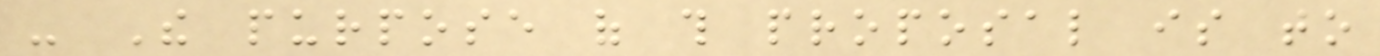- The purpose of this proposal is to
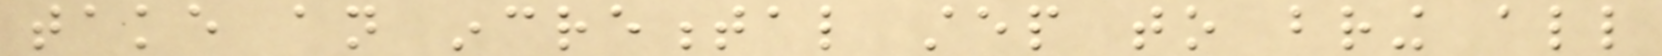take an incremental step to bring all
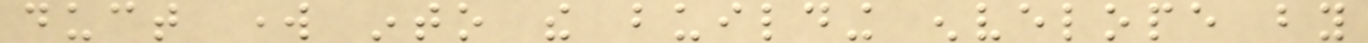duct work into the building envelope by
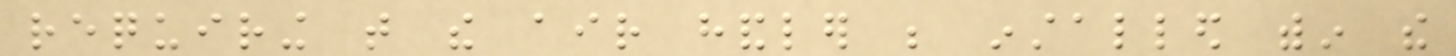requiring that the air handler be installed within the
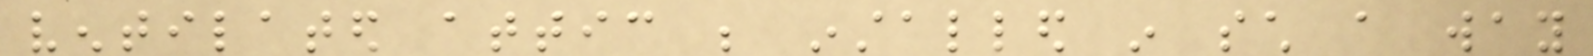ventilated attic be installed in such a way
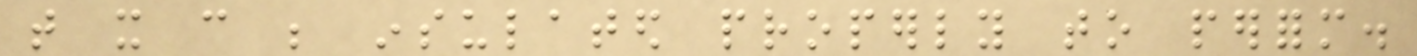that it can be insulated properly to perform.
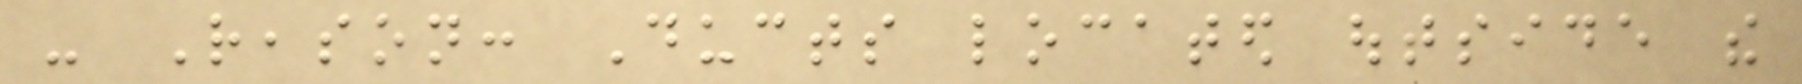- Reason: Ducts located outside the
